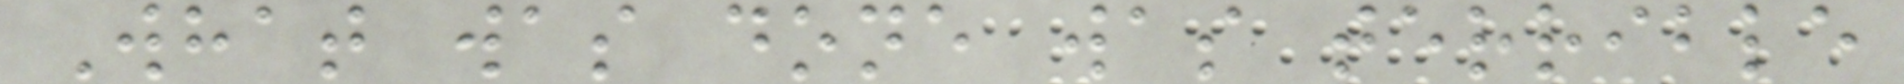What was done was terrible
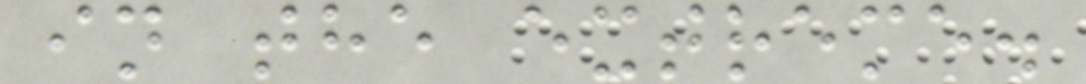in the extreme.
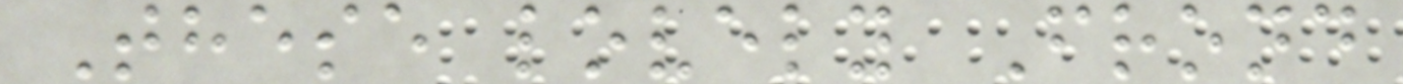These lovely Frond
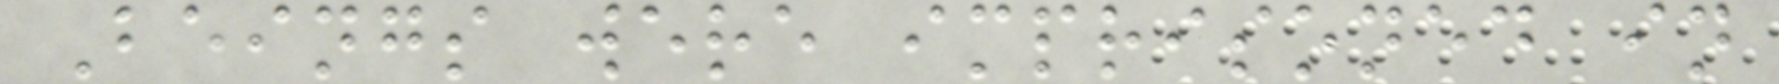Beings were imprisoned in
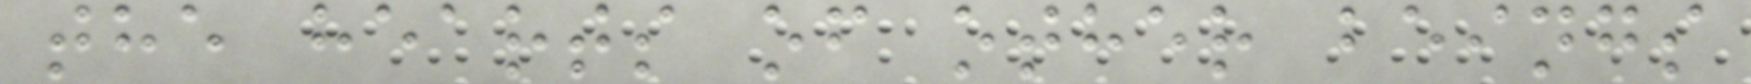the hearts of other beings
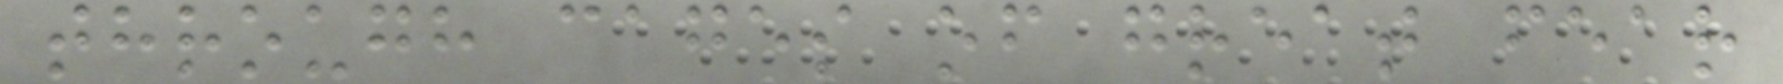through cages of great fear
